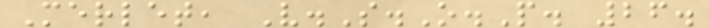Merlet, V.S.O.P. 26.
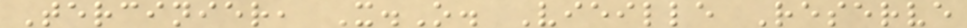Tercinier, X.O. Vieille Reserve
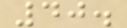40.
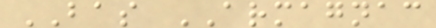BAS ARMAGNAC
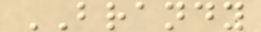BRANDY
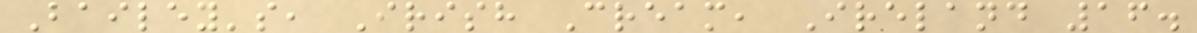Bailey's, Irish Cream, Ireland 16.
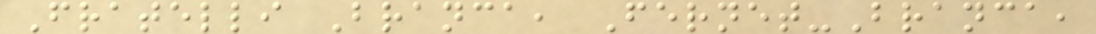Fratelli Branca, Fernet-Branca,
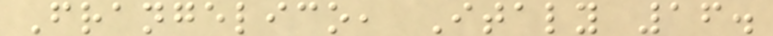Frangelico, Italy 16.
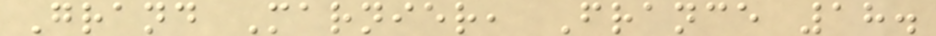Grand Marnier, France 18.
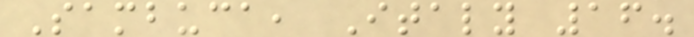Sambuca, Italy 16.
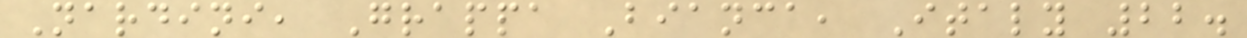Nardini, Grappa Bianca, Italy 22.
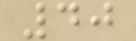40
